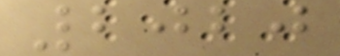2020
